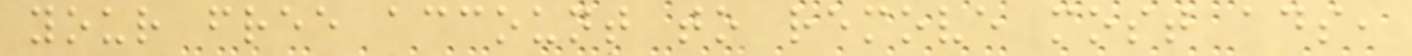your free account to remove most ads,
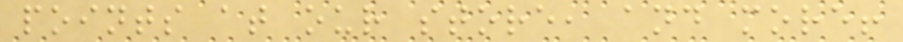points at our store, and more!
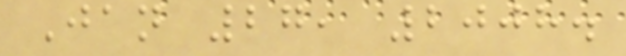Jan 27, 2008.
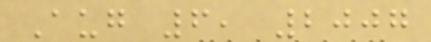Aug 6, 2007
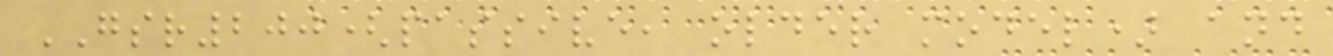GSR200(passive, older model) and
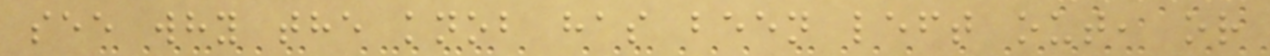see why the knob has been left out, or
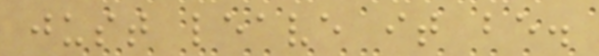just leave it be.
